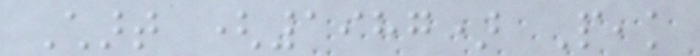Chart (1987) Peak
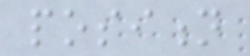position
